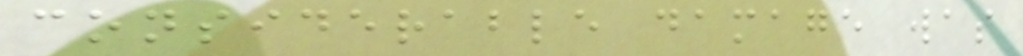considerable damage was
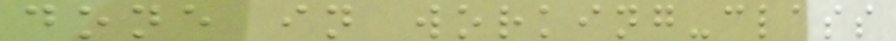done in working-class
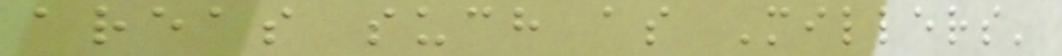areas such as Millers'
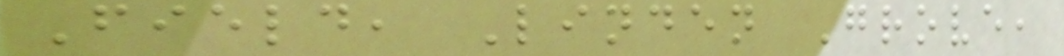Field, Linden Grove,
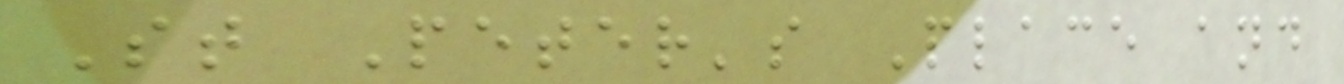St Peter's Place and
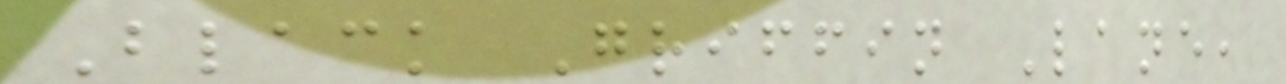Black Griffin Lane,
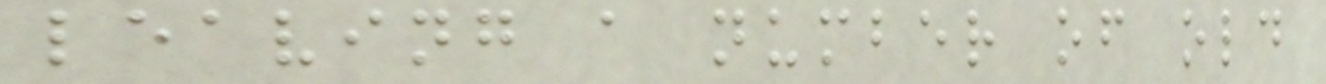leaving a number of old
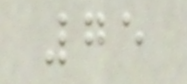75
